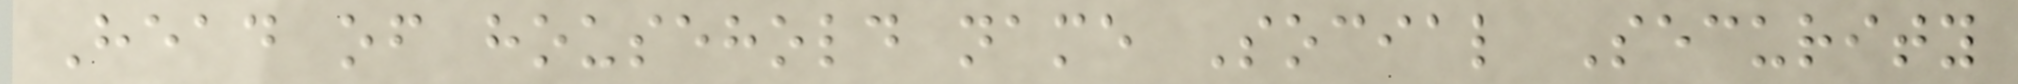Head of household name Social Security
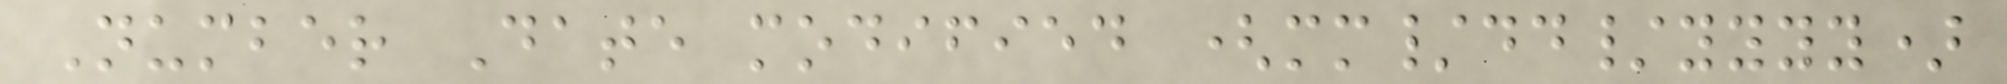Number Date modified (mm/dd/yyyy)
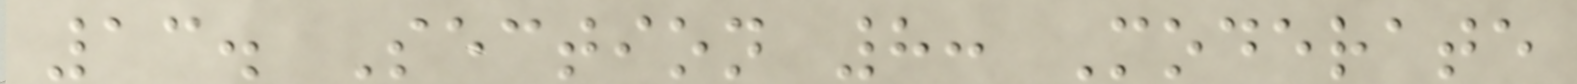13. Section 8: Moderate
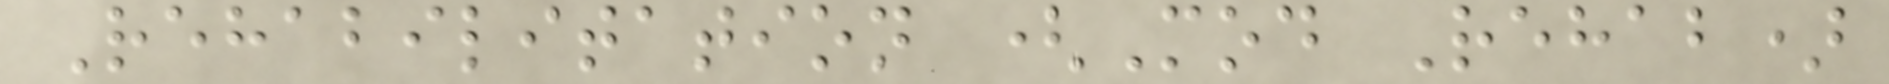Rehabilitation (Mod Rehab)
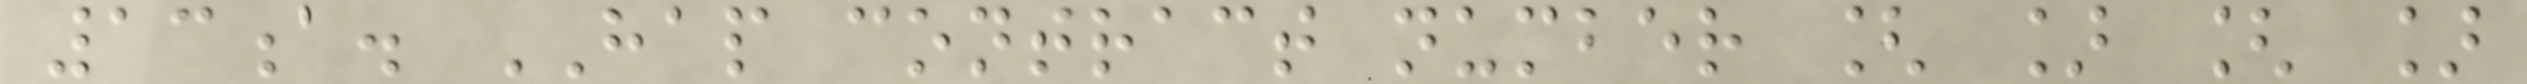13a. HAP contract number [ ] [ ]
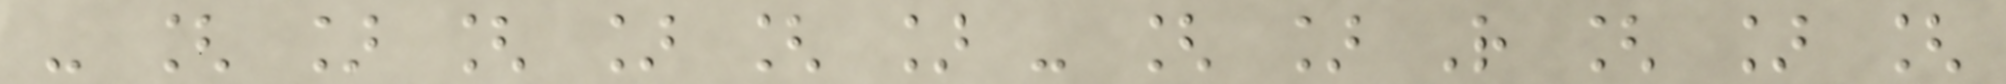- [ ] [ ] [ ] - [ ] R [ ] [
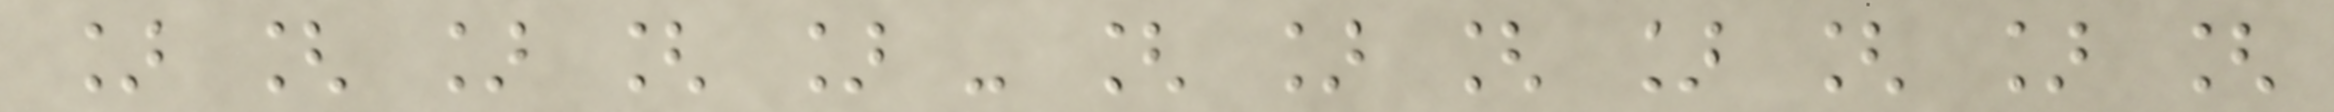] [ ] [ ] - [ ] [ ] [ ] [
